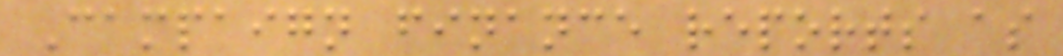Campaign finance reports as
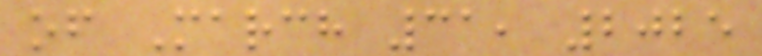of March 31, 2025
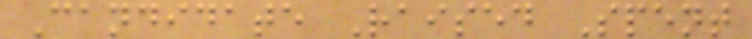Candidate Raised Spent
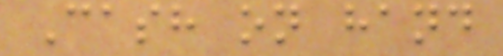Cash on hand
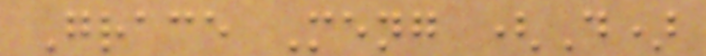Grace Meng (D)
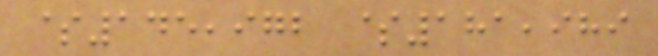$145,972 $181,989
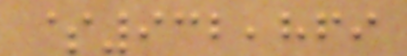$932,869
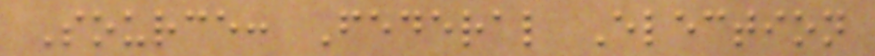Source: Federal Election
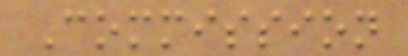Commission
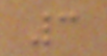3
